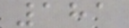181
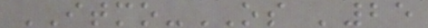ITMO-OS '25
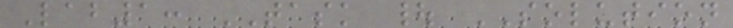Lab1: TASK | SOLUTION
